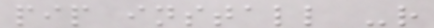pip install -r
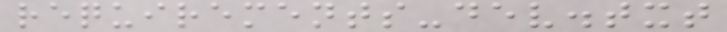requirements-dev.txt
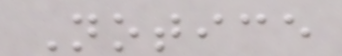Notice
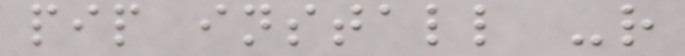pip install -r
